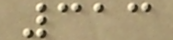313
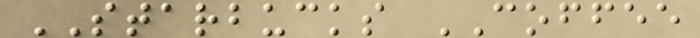STARBUCKS COFFEE
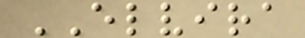ELVIRA
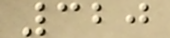320
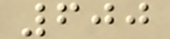600
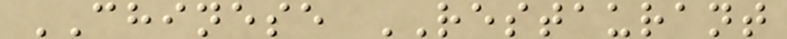CHINESE RESTAURANT
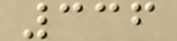336
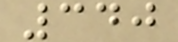340
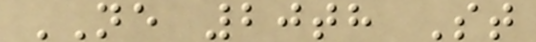NE 20th St
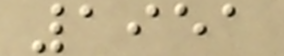1951
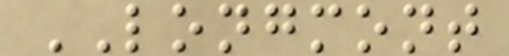LONGMONT
